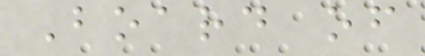Board of
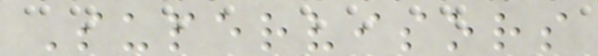Supervisors
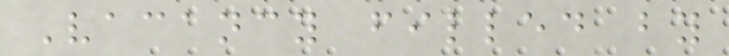Vacancy filled by
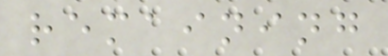remaining
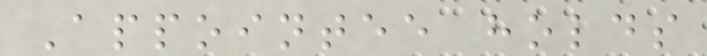Appointee holds
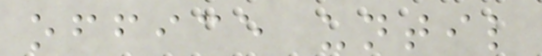office until
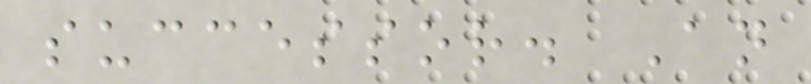successor. An
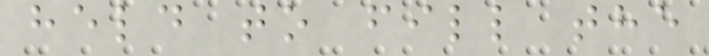held to fill the
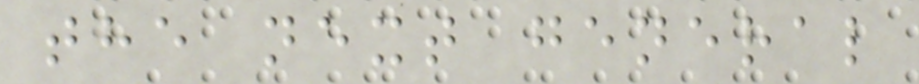the next general
